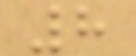8
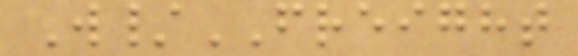W/FREIGHT
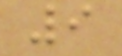9
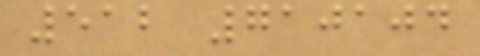512 710104
